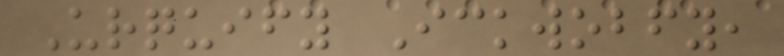Urquify Ickwobfy,
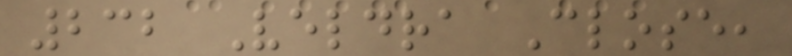232 Veldra Close,
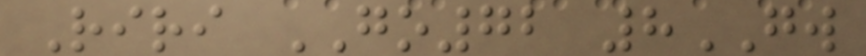Riri GO72 8GW
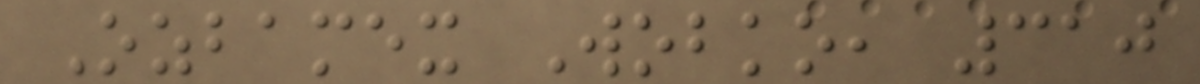Ozbamex Wobko, 310
